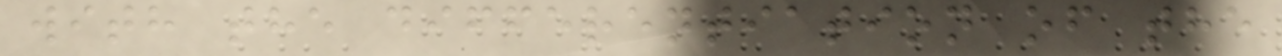with the differentiation of the
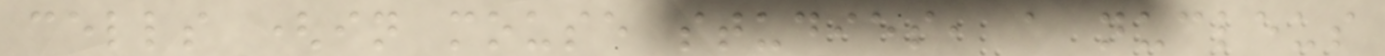cells (in mouse studies, a nucleus
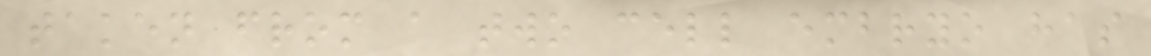taken from a two cell embryo has
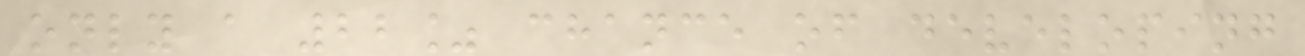only a 22% chance of developing
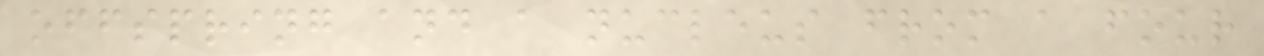offspring and a nucleus from a four
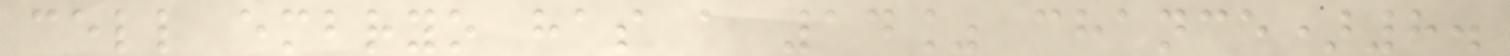cell embryo has a 14% chance)8.
